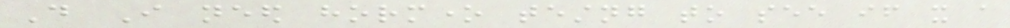Do I need hormone testng to see if it a
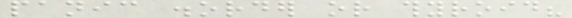panic disorder or thyroid?
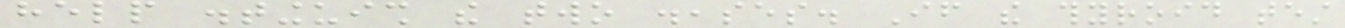help distinguish the two diseases. If the thyroid test
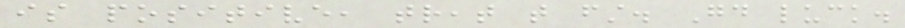is positive, treat that first. Good luck.
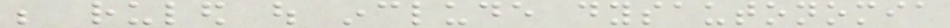be ruled out include dysautonomia
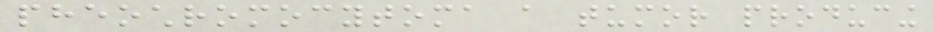pheochromocytoma a tumor producing
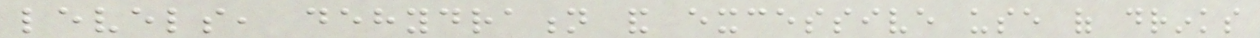levels, dehydration and excessive use of drinks
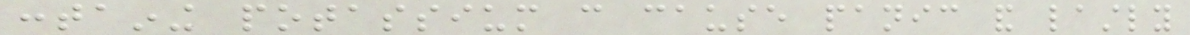containing potassium can cause panic and lastly
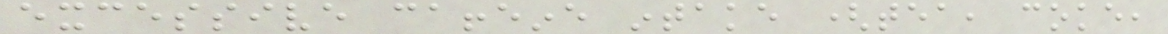excessive caffeine intake (tea, coke,
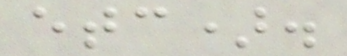etc).
